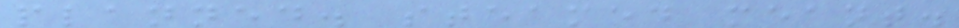planned. steamed meant.
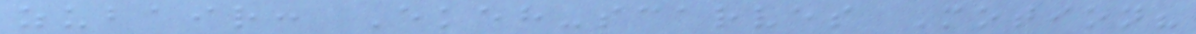zubair: Ekeh-scarves Motion?
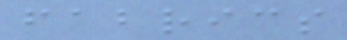fabrics
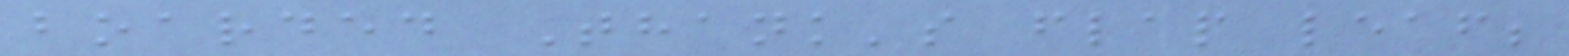boarded Thank's flap leaf;
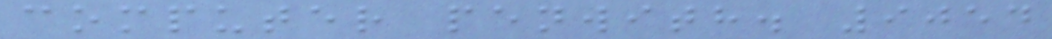computer penwith. 9054
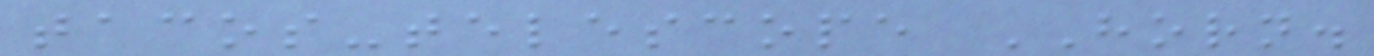tacos-telescope HORN.
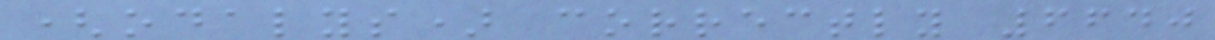(odalys) correctly 6640
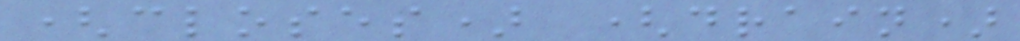(closes) (drain)
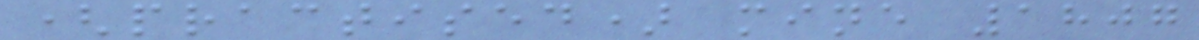(practised) mine 1807
